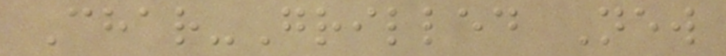Char-Grilled New
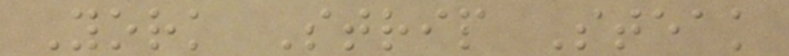York Strip Steak
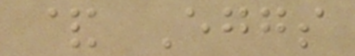& Eggs
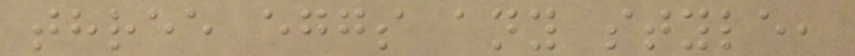three eggs any style,
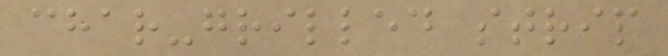char-grilled strip
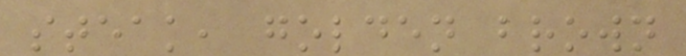steak, golden brown
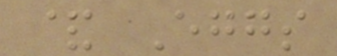& Eggs
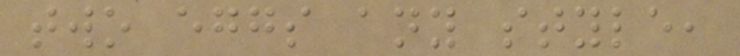two eggs any style,
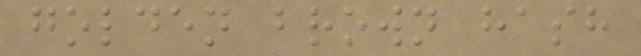golden brown hash
